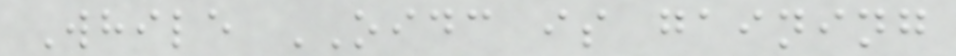While OIDC is gaining
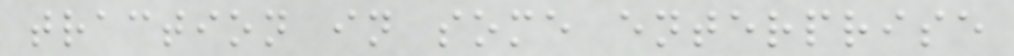traction in some enterprise
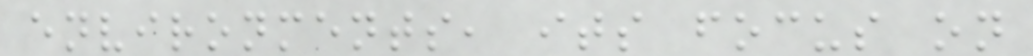environments, its focus on
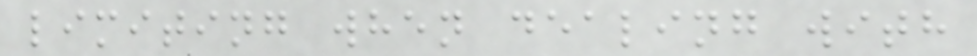limiting when dealing with
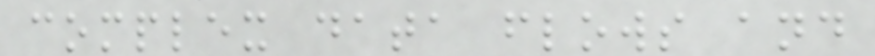complex data flows and
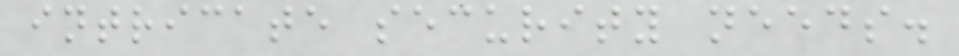intricate security needs.
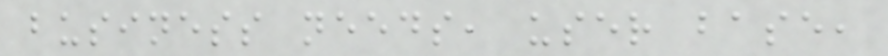business needs, user base,
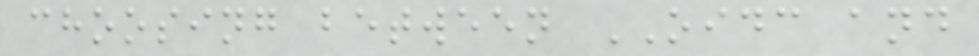choosing between OIDC and
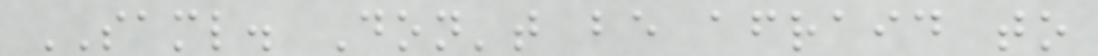SAML. Don't be afraid to
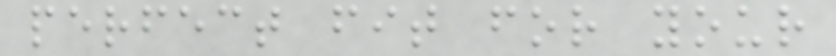perfect fit for your
